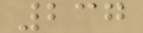237
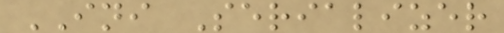INI Serializer
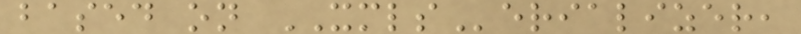based on XMLSerializer,
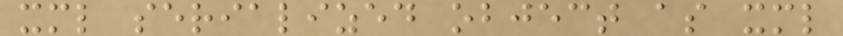xml serialized object as xml
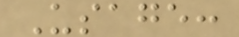Usage:
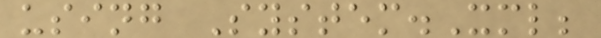using System.Xml;
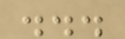...
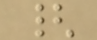{
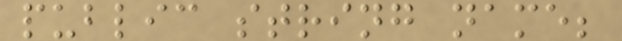public string name;
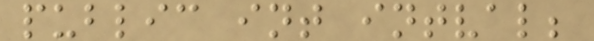public int intval;
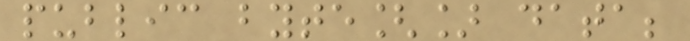public byte[] data;
